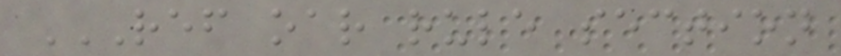REF OAR RULE SECTION
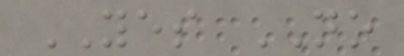YES NO
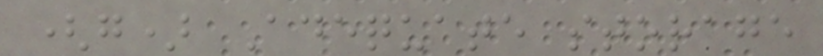(g) Adequate storage
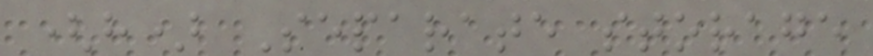(h) Separate storage
